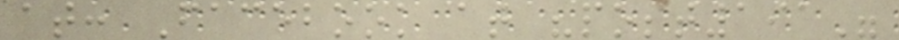at: Facebook at "post191"
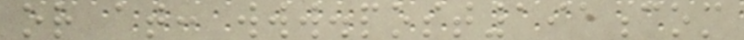or at: www.post191com
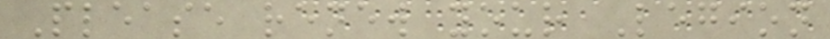Please renew your Legion
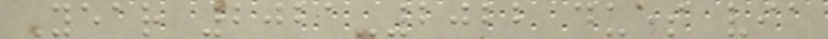Year 2021-2022 dues via
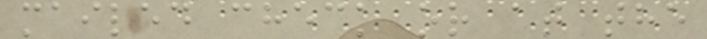mailed check or at the
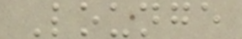Lounge
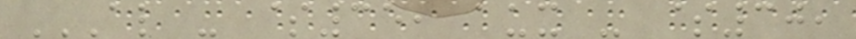AL - $35, AUX - $30,
